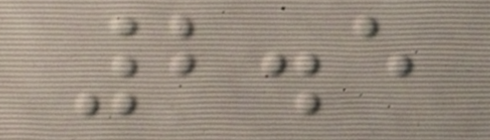2.5
